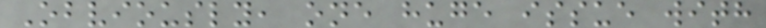Obviously, one huge issue with
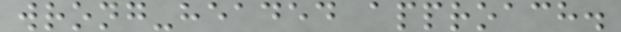wrong-headed approach.
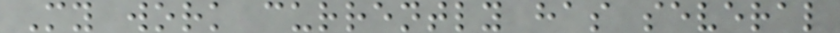My work currently has several
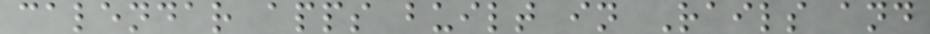calendar apps built in Rails and
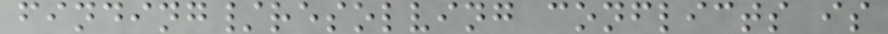finding/resolving conflicts is
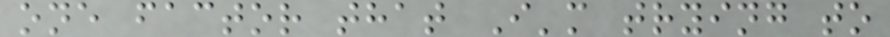one factor that I'm trying to
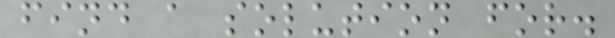find a solution for.
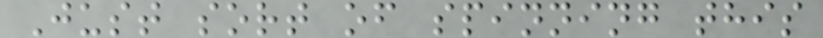Just sort of spinning this
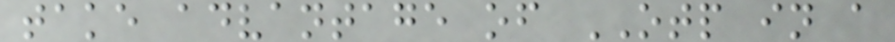take advantage of OTP in a
